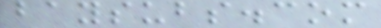baysubs.com
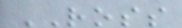ROSS
